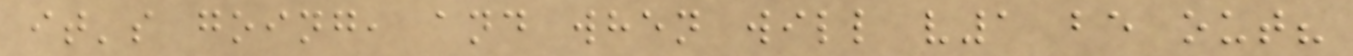it's going, and when will v1 be out?
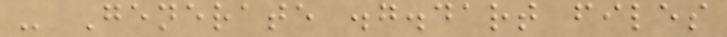- Generate .g.dart files
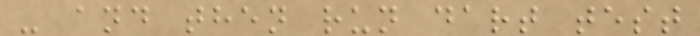- and then run dart test
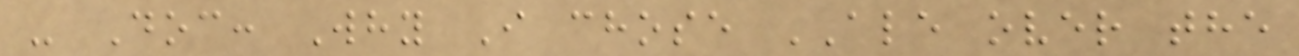- Doc: Why I chose ALE over the
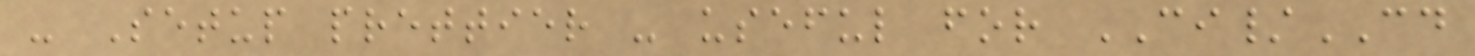- Setup prettier - useful for CI/CD
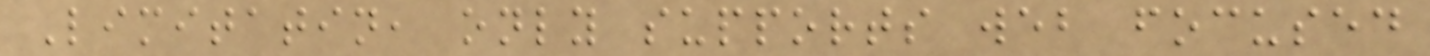Limitatin, only supports web focused
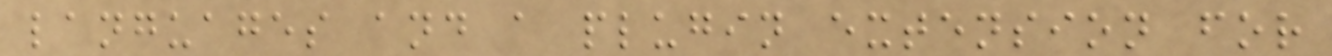languages and a plugin extension for
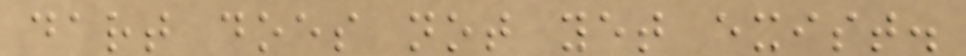dart does not yet exist.
